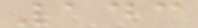143
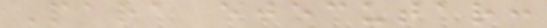Para ejecutar:
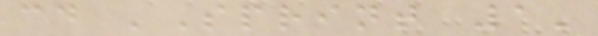cd 'Sprint 1'
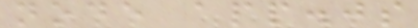node app.js
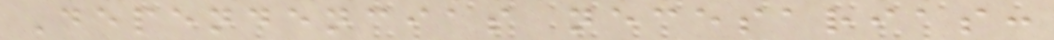Dependencias necesarias:
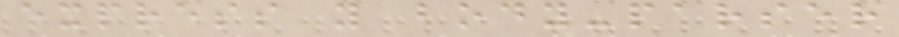express y body-parser
